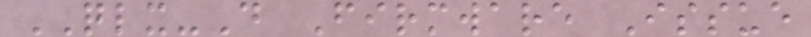QLX-D Firmware Issue
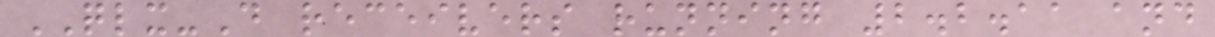QLX-D receivers running 2.2.11 and
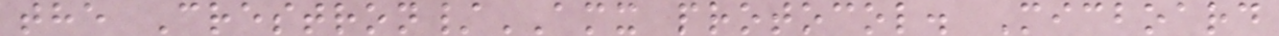the Crestron/AMX protocol. Micboard
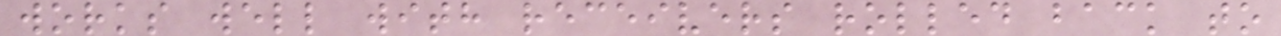works well with receivers rolled back to
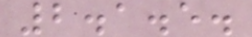2.1.5.
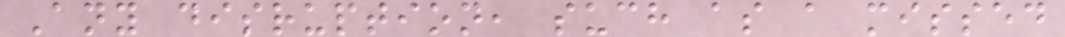Any disruption, such as a missed
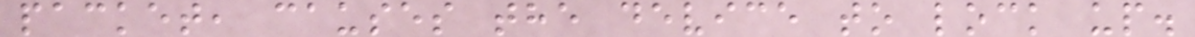packet, causes the device to lock up.
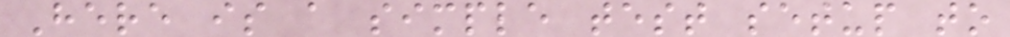Here is a simple test setup to
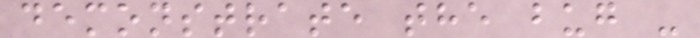demonstrate the bug -
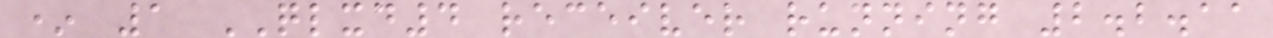* 1 QLXD4 receiver running 2.2.11
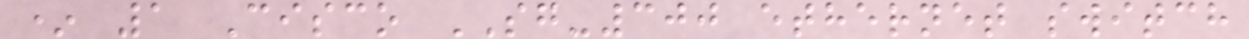* 1 Cisco SG-300 ethernet switch
